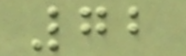72
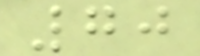70
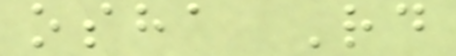osha Rd
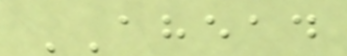AHEAD
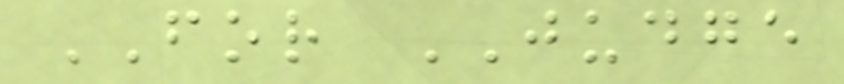FOR JUDGE
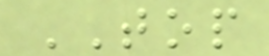TOP
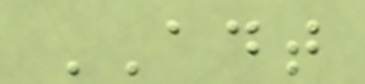ADT
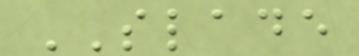SLADE
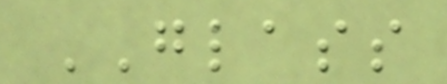GLASS
